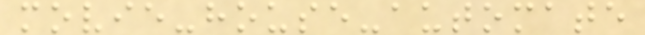movie-house-automate
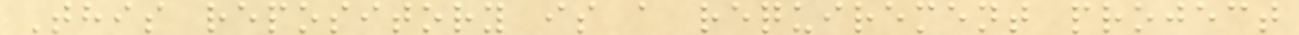This repository is a requirement project
